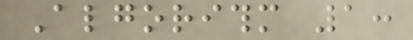Algorithm 1:
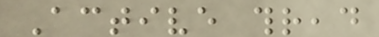Active thread
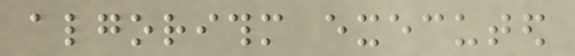algorithm executed
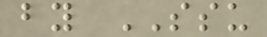by SSU
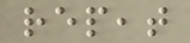repeat
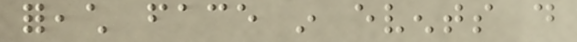foreach face in events do
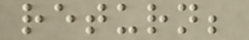return;
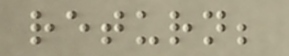return;
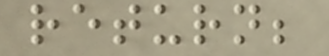return;
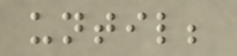until;
